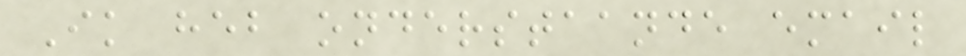Ik heb onderstaande email
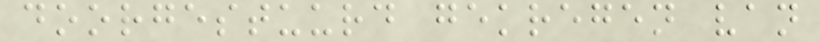doorgestuurd gekregen van
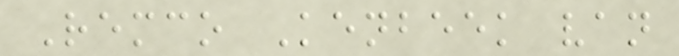Remco Kenbeek van
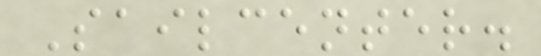Sailcenter.
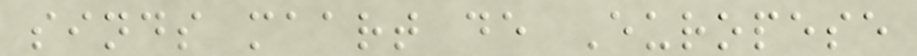sinds maart de Europese
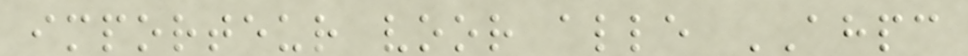importeur voor alle AHPC
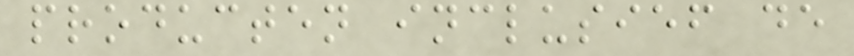producten inclusief de
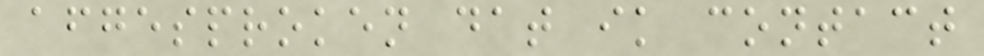afgesproken dat ik contact
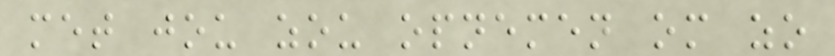met jou zou opnemen om zo
